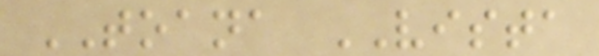TOANA VISTA
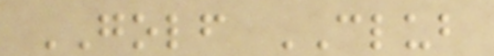GOLF CLUB
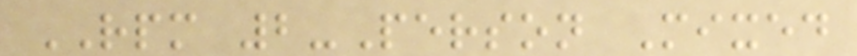RPM 2-Person Mixed
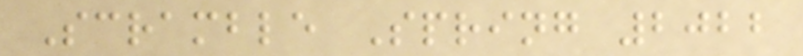Scramble Spring 2022
